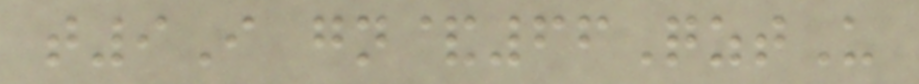t9I gn&66QztU
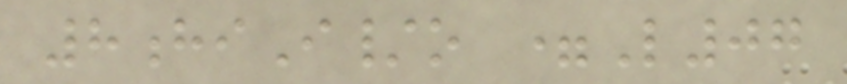8hiI/o =L07
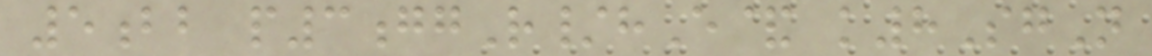5bb p3ggR/hE& k8SgN
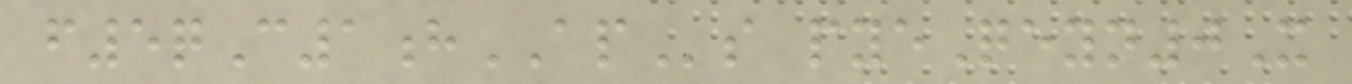f5qC1hAPs pyeQeyn0X
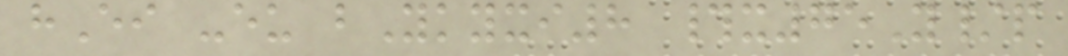hEi -eu bYkyxi8 #x75Y/p
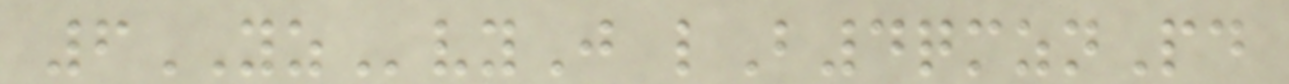6YZvyJ lB4qmznPd
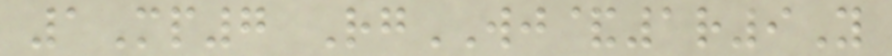1Mp7 RgWJ&1r9Y
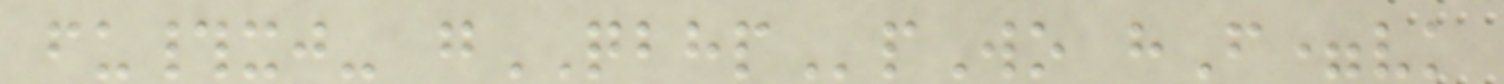fu#xj- gQBHPpWo hF=vk
